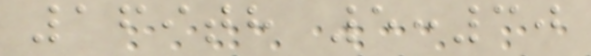169th 5:30
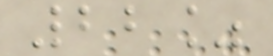22%
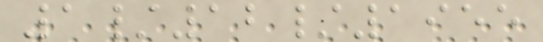1/12/1955
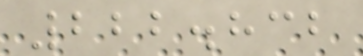222.832
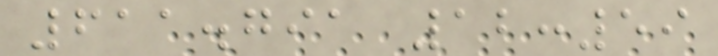611.791 12:59
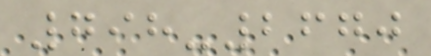798-2670
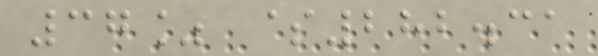37% $282.31
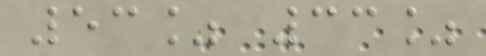53% 33%
